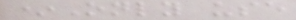*Only use
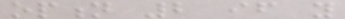option 2 if you
